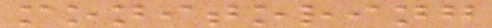monitoring
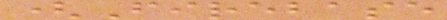(Firebase
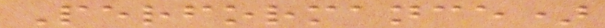Performance)
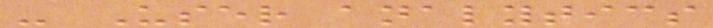- User analytics
